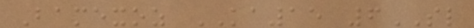Bamexoz KA15 6SL
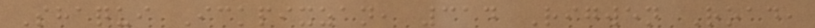Shaqui Ickpixzan, 314 Rigwen Road,
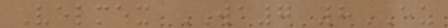Velmex WA7 8EZ
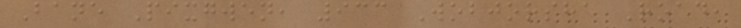Bane Pixgwen, 933 Wobjorsha Road,
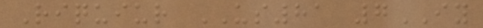Riquiur US81 7IY
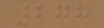278
